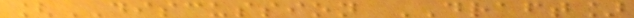[DISCUSSION DRAFT]
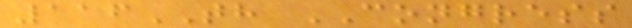116TH CONGRESS
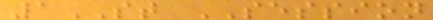1ST SESSION
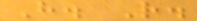H. R.
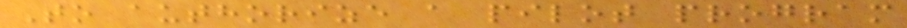To authorize a pilot program
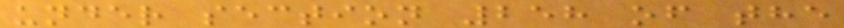under section 258 of the
